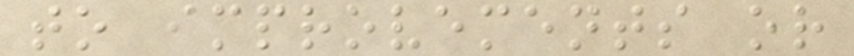to improvements or
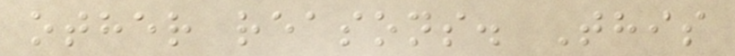other reasons. This
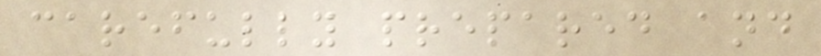carefully prepared and
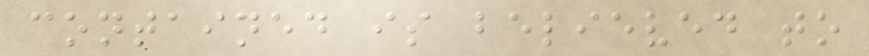contained is believed to
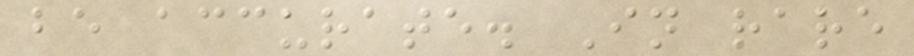be accurate. In rare
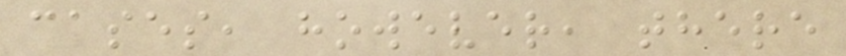cases, however, there
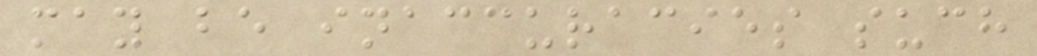may be inaccuracies such
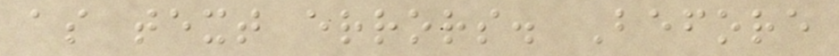as text errors. Before
